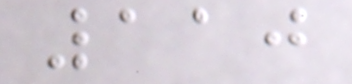110
